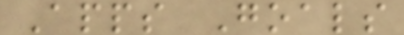Apps Goals
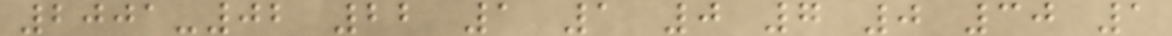2001-02 22 1 1 0 7 0 30 1
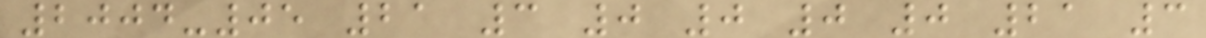2004-05 21 3 0 0 0 0 21 3
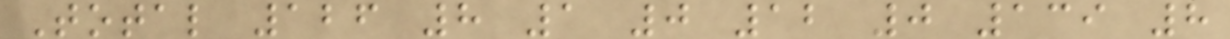Total 126 8 1 0 12 0 139 8
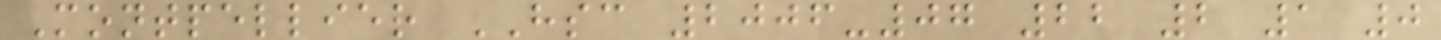Montpellier HSC 2006-07 22 2 1 0
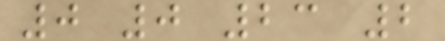0 0 23 2
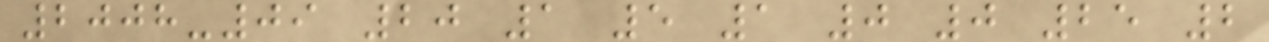2008-09 20 1 5 1 0 0 25 2
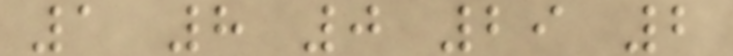1 8 0 29 2
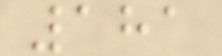181
